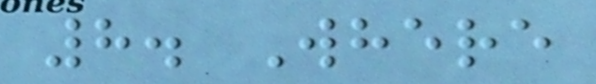8. Where
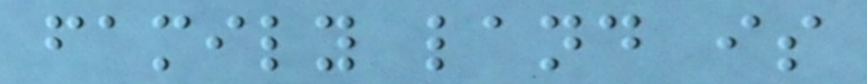family land is
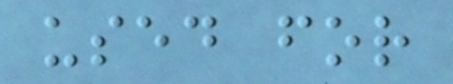used for
